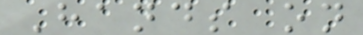Hands on
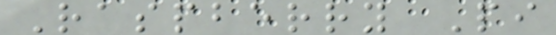Raspberry Pi
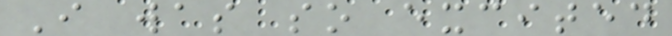I was so excited
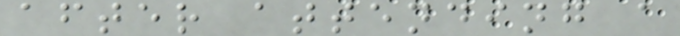after attending a
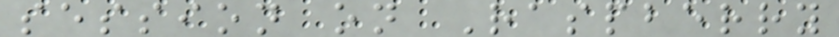session on Raspberry
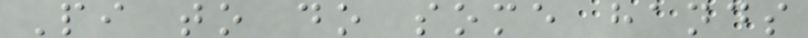Pi to do some hands
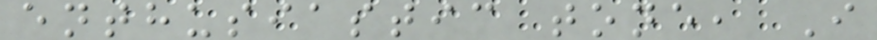enthusiastic tone, I
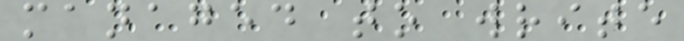managed to write
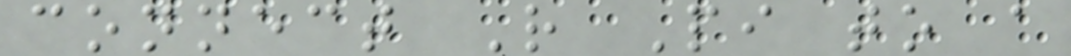connect R Pi to a
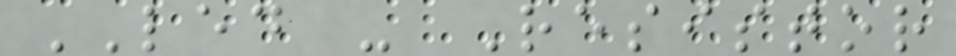LED - Resistor
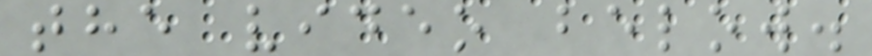the video below.
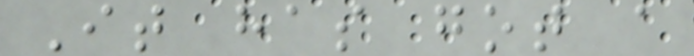It has got a
